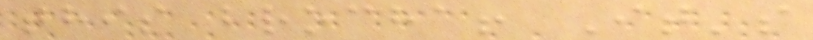this brocha! It's
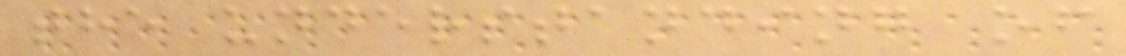the understanding of
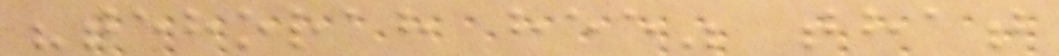"tehorah hee" that
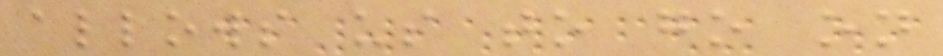allows us to go on
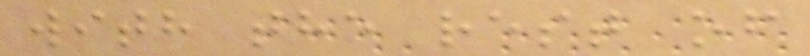with the rest of
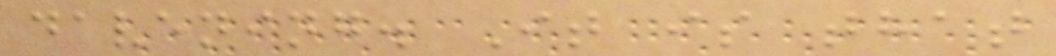davening. It is that
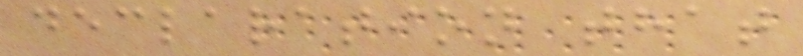declaration that
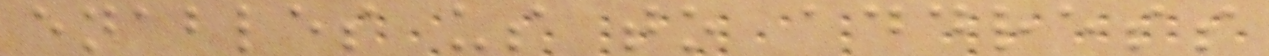enables us to address
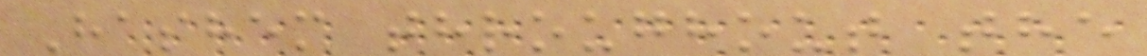Hashem throughout the
